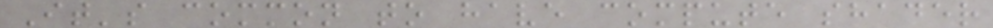It's common to have compute shader
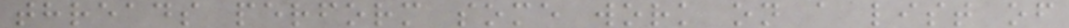threads perform some work on a list of
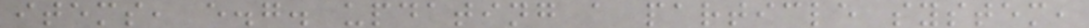items, e.g. updating a particle system,
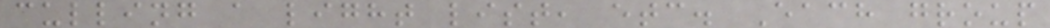culling a light list, etc. Each group
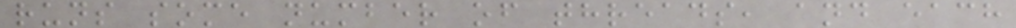runs some number of threads, and each
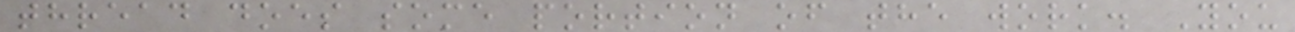thread does some portion of the work. You
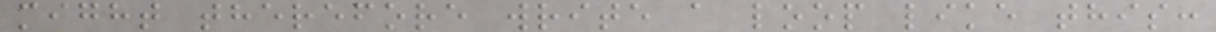might therefore write a loop like this:
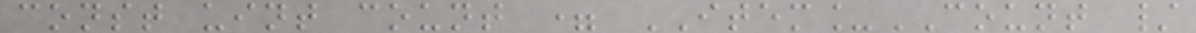const uint count = ITEM_COUNT /
